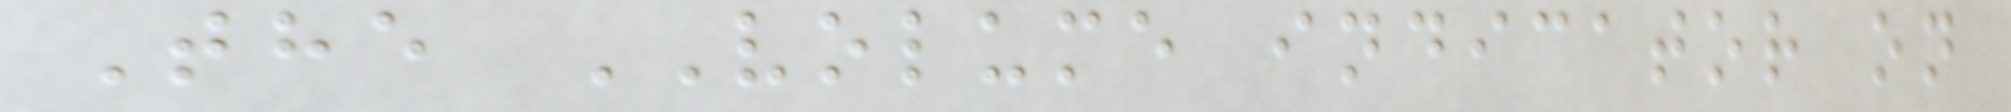The VOLUME indicator on
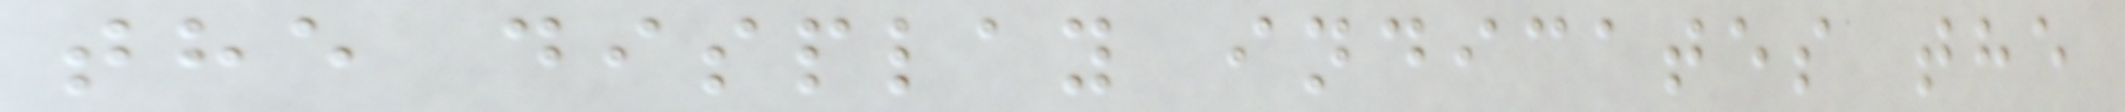the display indicates the
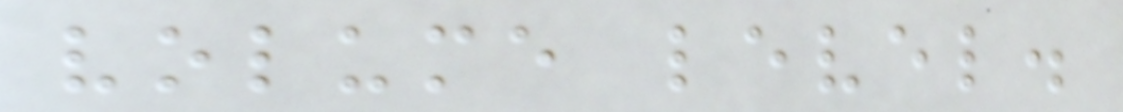volume level.
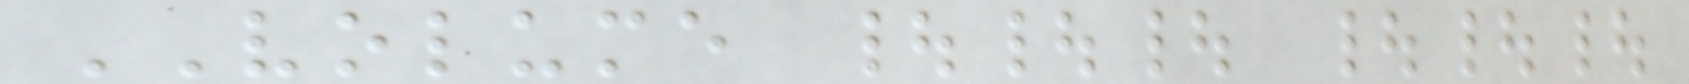VOLUME ||| |||
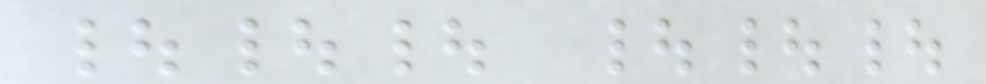||| |||
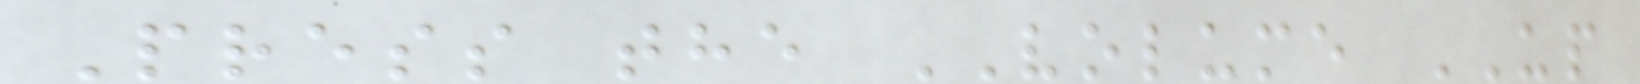Press the VOLUME UP
